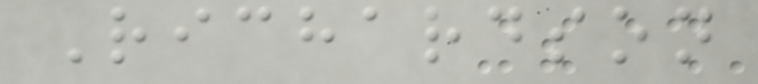Richardson
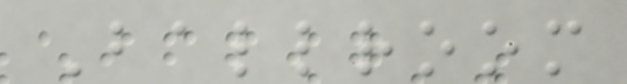Ballroom
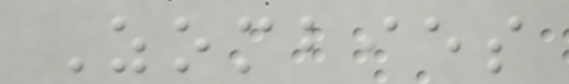Zombies
